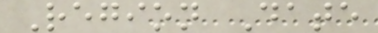Region Date
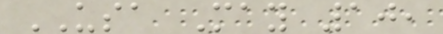USA May 10,
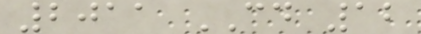2011 CD 12
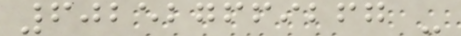602527669267 -
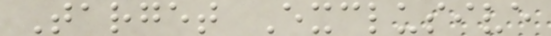Target Exclusive
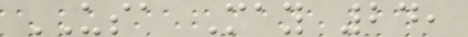USA May 24,
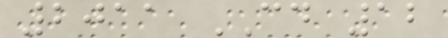2011 CD 12
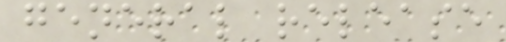general release
